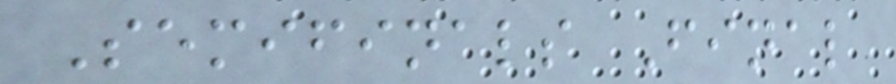Semifinals Final
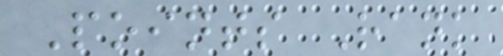Points Rank
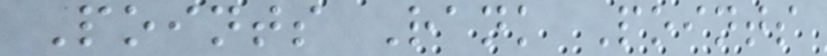Points Rank Points
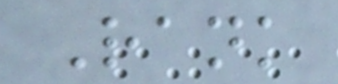Rank
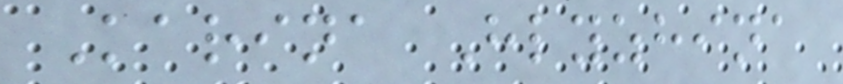Karina Hlyzhina
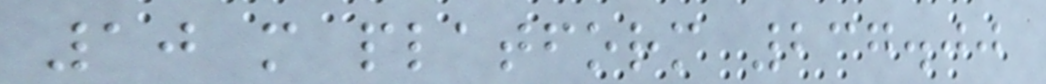10 m platform 237.00
